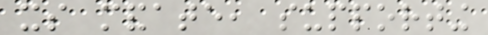its mandate, supporting
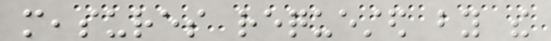measures requested by the
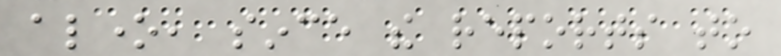alone, since the reports to
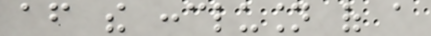after the conclusion of a
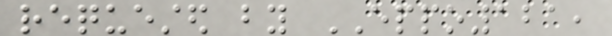requested by EPPO121,
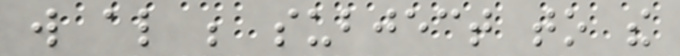will also be subject to the
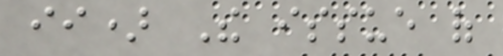ii) The issue of
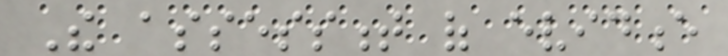The assessment of evidence
